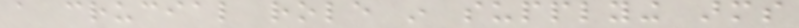a crucial role in supplying arms
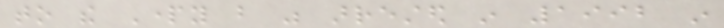to the Party but was arrested in 1992 in
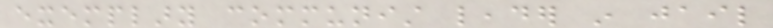exemplary communist leader in jail
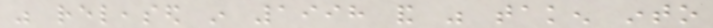was released in 1998 and was taken into
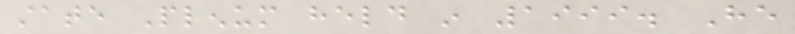state Plenum held in 1999. He
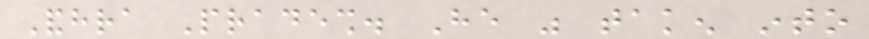Andhra Pradesh. He was taken into
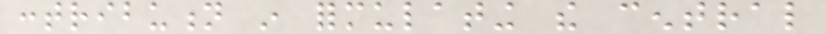contribution in formulating the central
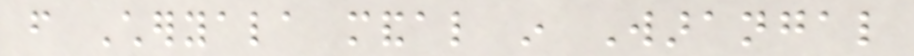from Cheryala mandal in Warangal
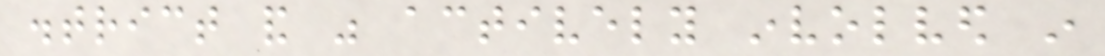district and was actively involved in
